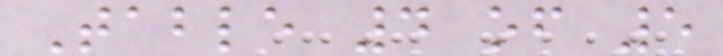Table 4 of 5
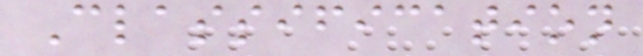Classification
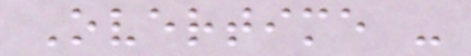Overtime -
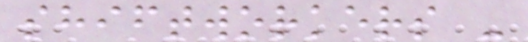shiftworkers -
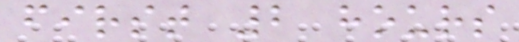first 2 hours
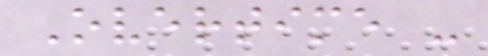Overtime -
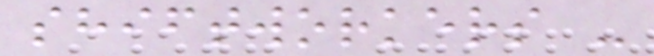shiftworkers -
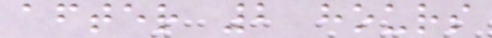after 2 hours
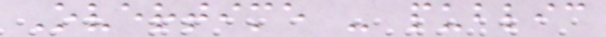Overtime - public
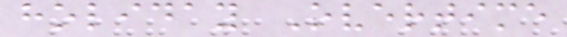holiday Overtime
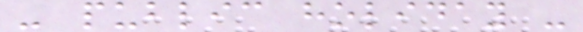- public holiday -
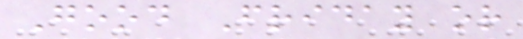Good Friday or
